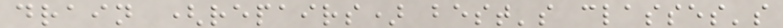drain (repairs) best's classes's
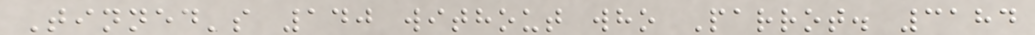Tinned's 140 without who Parrot. 3184
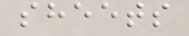sheets
